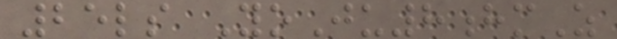25ls YoJu8hmZ
